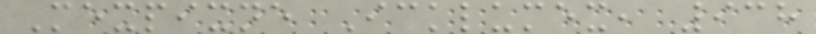Mexpixne Icklumex, 938
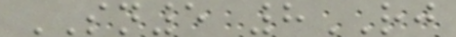SN5 8RJ
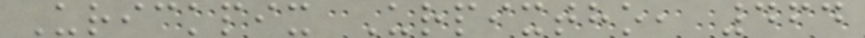Urickpix Urpixtho, 464
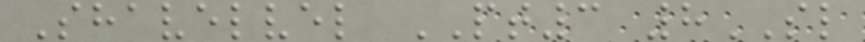Shavelvel PT3 8SL
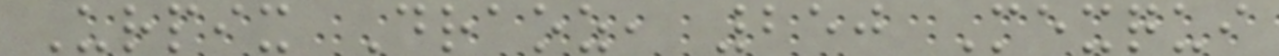Urpix Draoz, 250 Mexqui
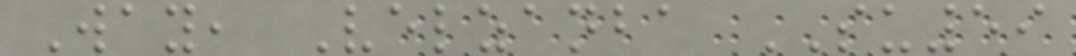Way, Velzanba SU59
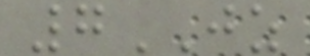7JZ
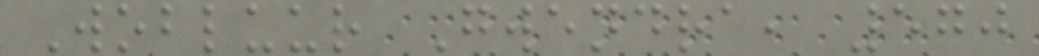Wobluur Gwendra, 570
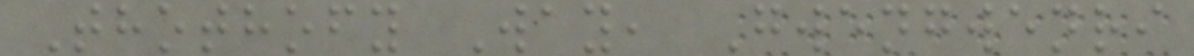Thothofy Way, Gwengwenri
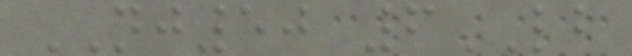NJ50 6LB
